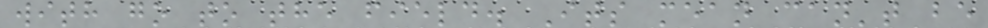with go to the field. Its mean can't be
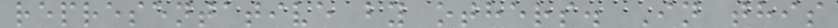representative by others. In this
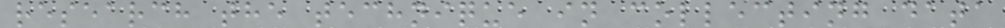research the technique in collecting data
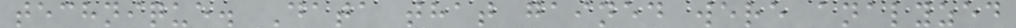technique. Data that gained were analyzed
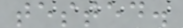tested.
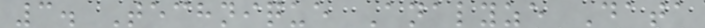3. Technique Analyze Data
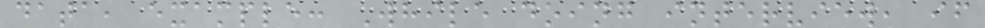data, example: While doing interview, if
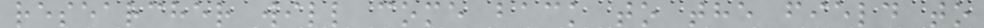researcher will come back to the field to
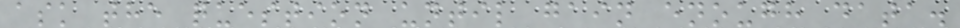ask the question until gain enough data.
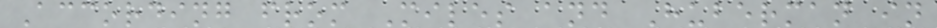According from Miles and Huberman in
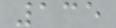135
